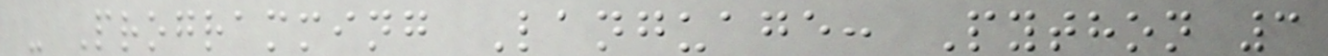- Programming Language: Python 3
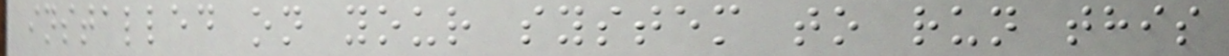installed on your system to run this
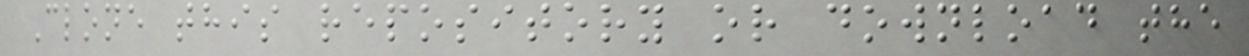Clone this repository or download the
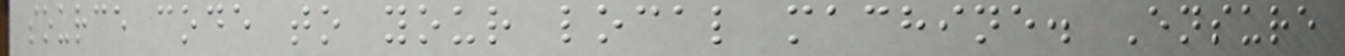source code to your local machine. Ensure
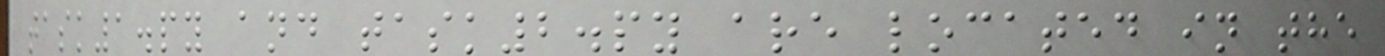task1.py and task2.py are located in the
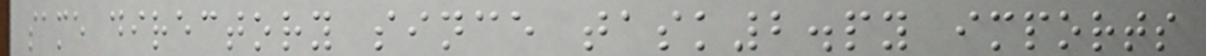same directory since task2.py imports
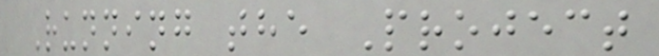Running the Project
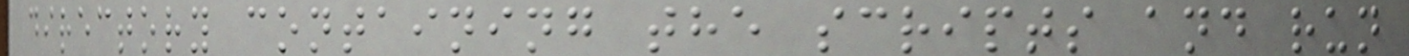directory containing the scripts and run
